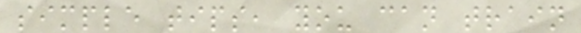simple tips, you can train
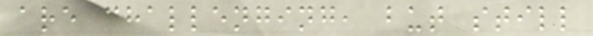are challenging, but still
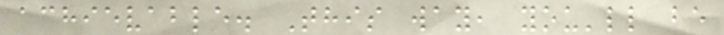achievable. This way, you'll be
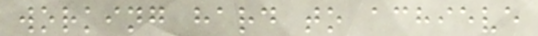working hard to achieve
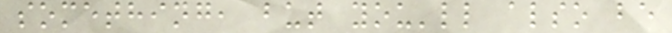something, but you'll also be
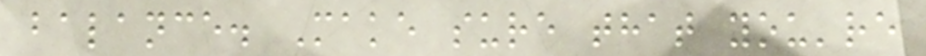balance. Make sure that you're
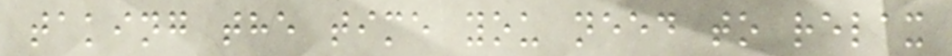taking the time you need to relax
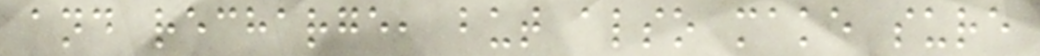and recharge, but also make sure
